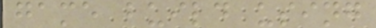game build using
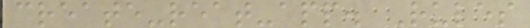create-reat-app. Rules
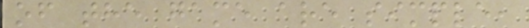of the game are simple,
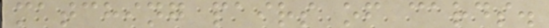matching pairs of cards.
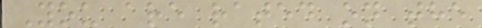You are rated on the
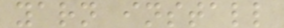yarn install
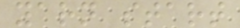yarn start
